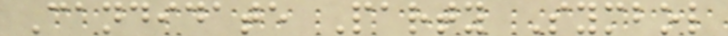Candidate Party Symbol
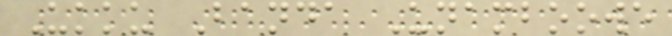Ukku Banda Unamboowe
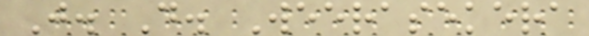J. D. Weerasekera
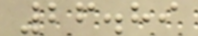26.89
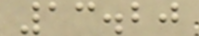13.20
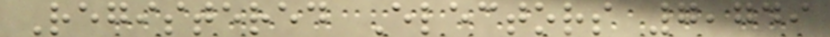Registered Electors 7,749
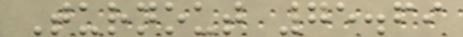Turnout 75.69
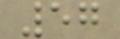57
